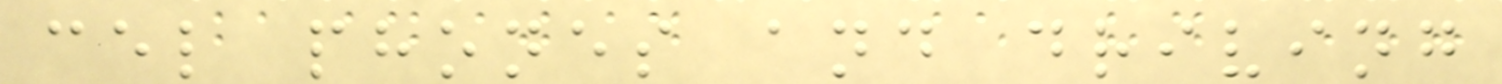cel phones and driving
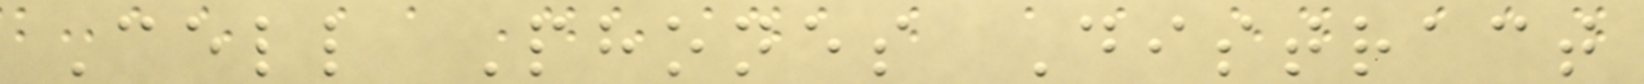Cell Phones Distract
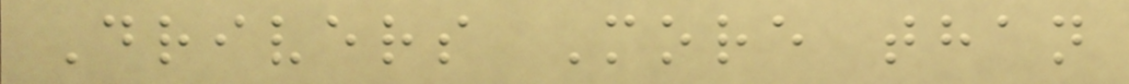Drivers More than
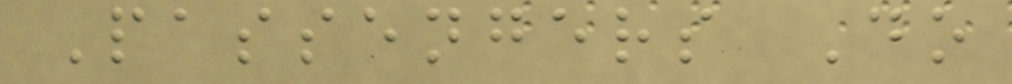Passengers Do
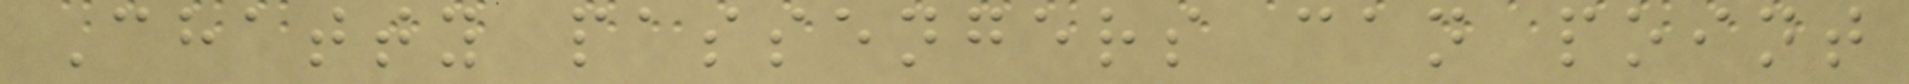Chatty passengers can point
